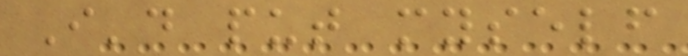I'd put myself
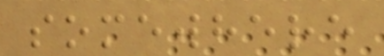somewhere
